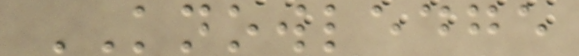KNOWLEDGE
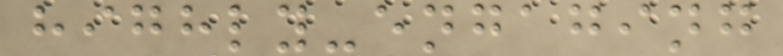highly-engaging
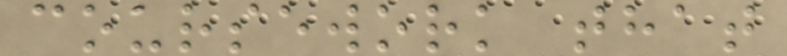coursework that
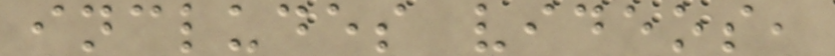includes videos,
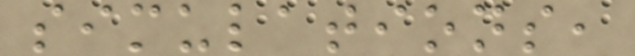simulations,
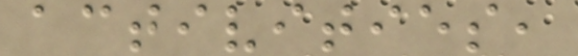activities,
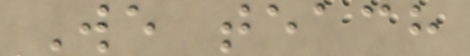We teach
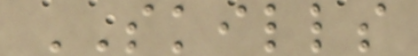SKILLS
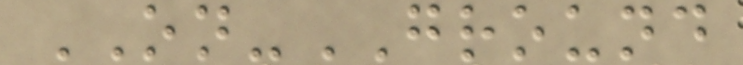ON-GROUND
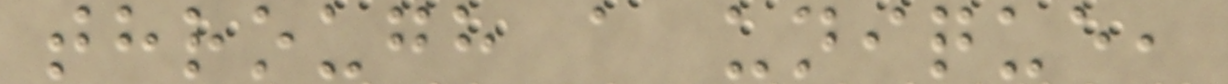through a unique,
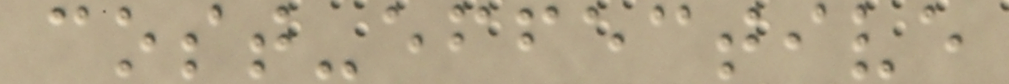cost-effective
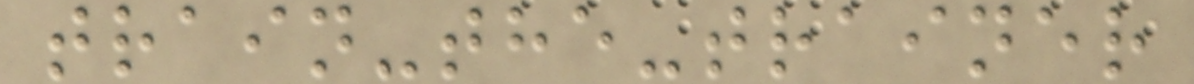train-the-trainer
